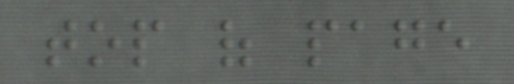top of page
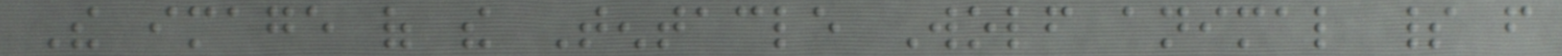The image of the Tentacle Wolf animal spirit from
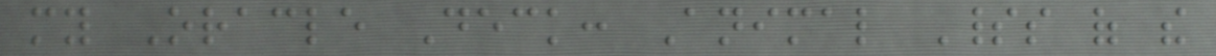my Oracle Deck: Animal Spirits of the
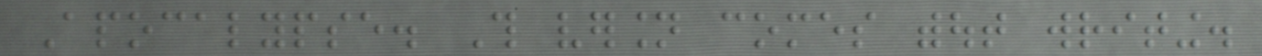Apocalypse. This version comes without writing.
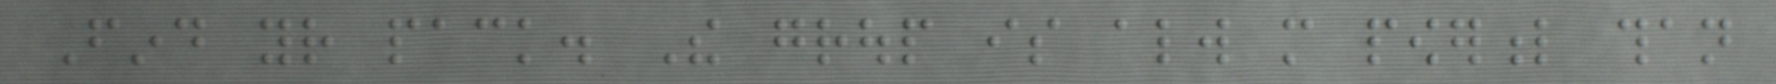Find your pack. The group is always more powerful than
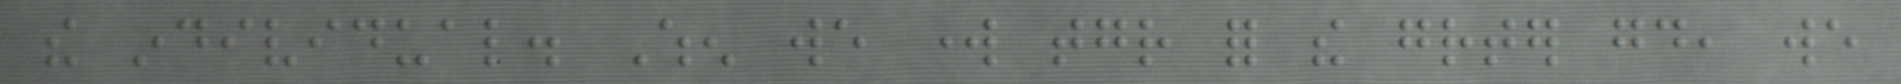the individual. When we work together for the greater good, we
